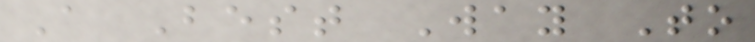A Best Way To
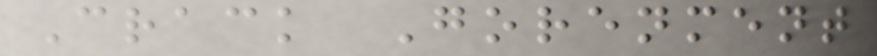Crack Gorenment
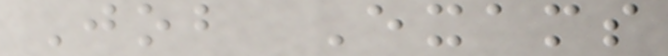Job Exams
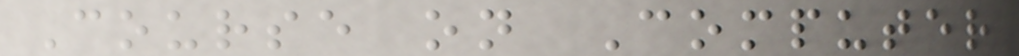Course on Computer
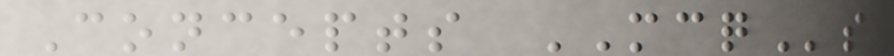Concepts MCQs
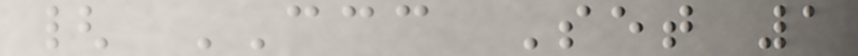{ CCC Set 1
